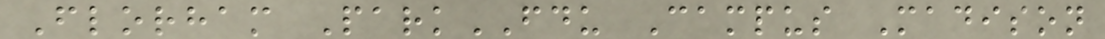Florham ParkFDU Campus Madison
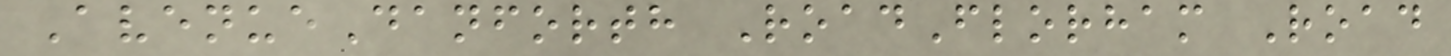AvenueDanforth RoadFlorham Road
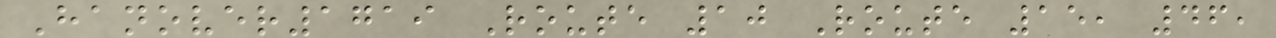Hanover1719 Route 10 Route 15, 46,
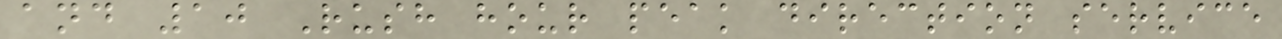and 10 Rush hour peak direction service
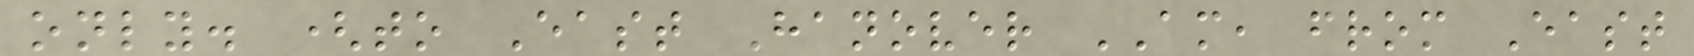only. (to East Hanover AM, from East
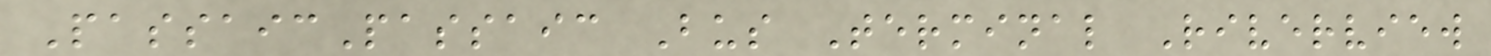PassaicPassaic Bus Terminal Riverview
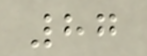87
